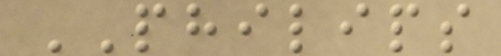PHILIPS
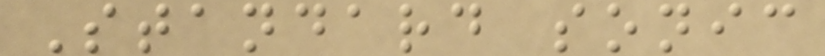Standard sonic
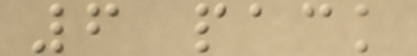6 pack
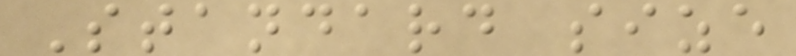Standard size
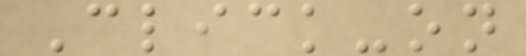Click-on
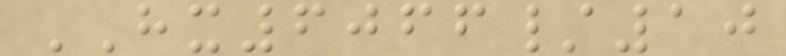HX6066/10
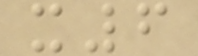x6
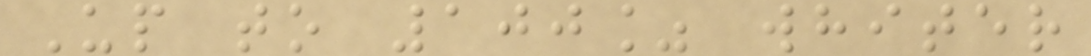Up to 100% whiter
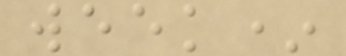week*
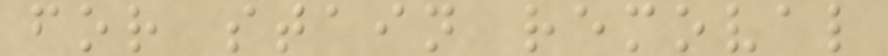for stain removal
